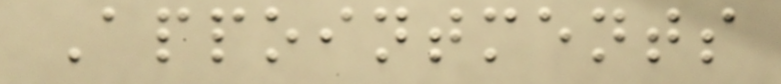Appointments
